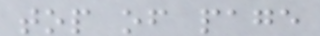top of page
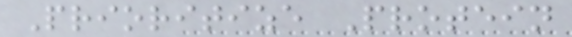Prioritize Protein
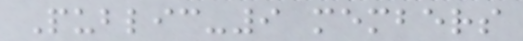Public-9 members
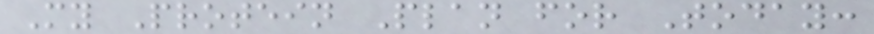My Protein Plan for Today:
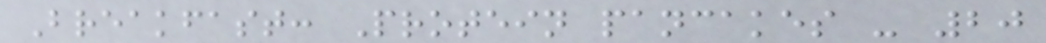Breakfast: Protein pancakes - 20
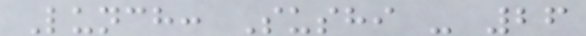Lunch: Sushi - 26
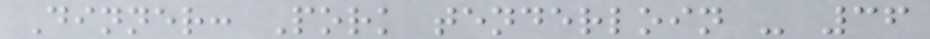Dinner: Pork tenderloin - 36
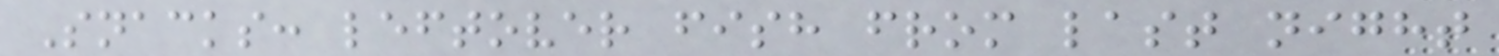Snacks: leftover fish from last night
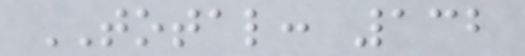TOTAL: 132
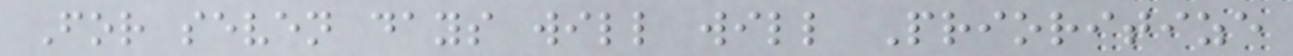For seven days will will Prioritize
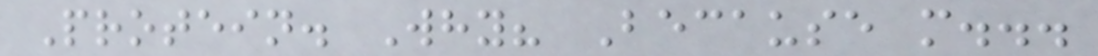Protein. Why? Because m...
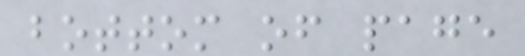bottom of page
